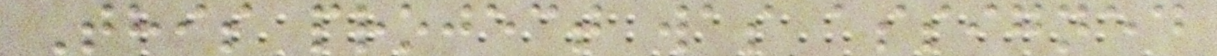This project was assigned
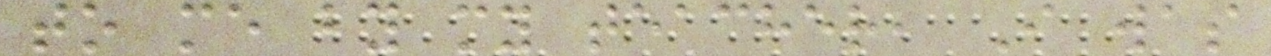to me by my teacher, I was
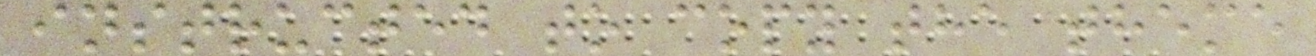instructed to copy the theme
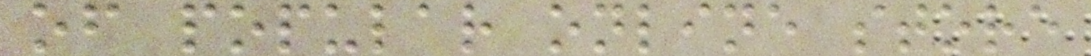of popular online store
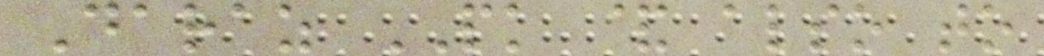Daraz PK & also to
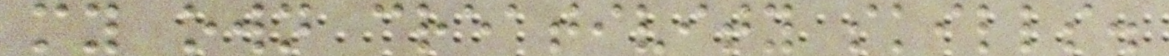my own creativity skills.
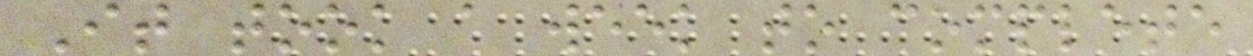It took a week to complete
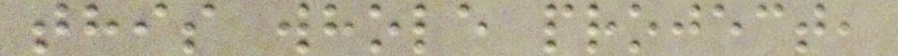this whole project,
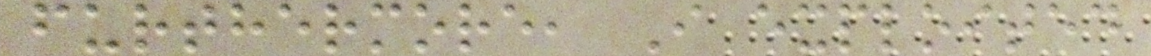furthermore, I exploited
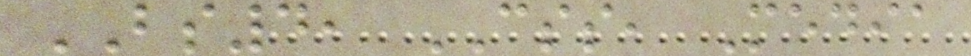BS4, CSS, Media
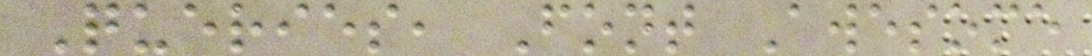Queries, Font Awesome
